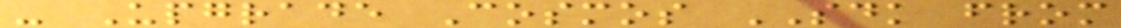- Upgrade Cosmos SDK from
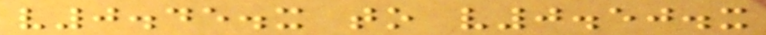v0.45.x to v0.50.x
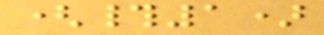(#1)
